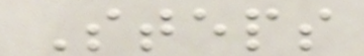Steps
